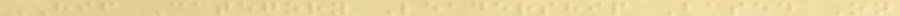HIF Category Leadership Based On
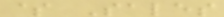$ Sales
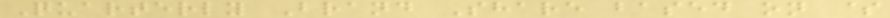Quarterly Brand Share based on $
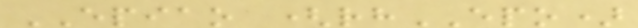EPIAO (rhEPO)
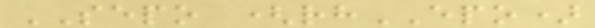SEPO (rhEPO)
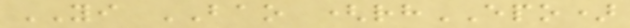YI BAO (rhEPO)
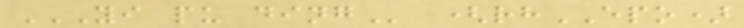YI PU DING (rhEPO)
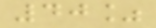40%
